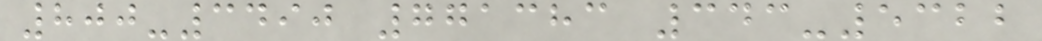800-3490 771383 343-5322
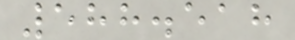588.518
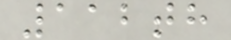112th
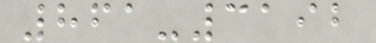861-3192
